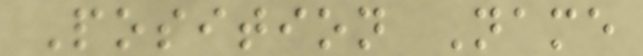Position Name
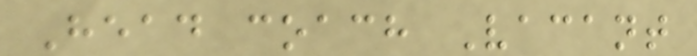Head coach Vacant
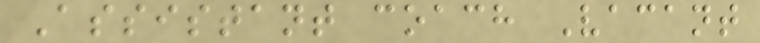Assistant coach Vacant
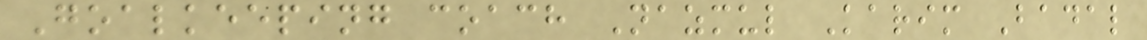Goalkeeping coach Nazmul Karim Badal
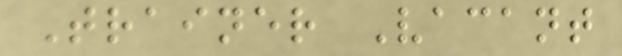Trainer Vacant
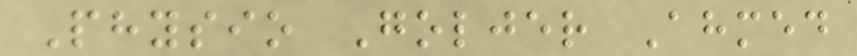Physio Goljer Ahmed
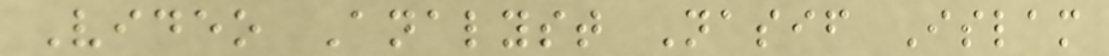Video Analyst Nasif Islam
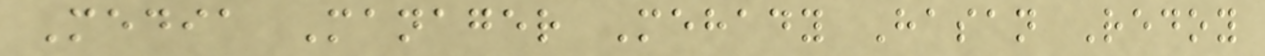Media Manager Mehady Hasan Redoy
